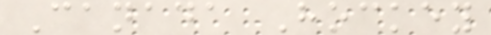Canada Hockey
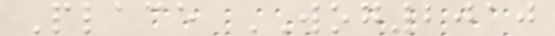Place WOG2010
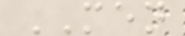MEN
